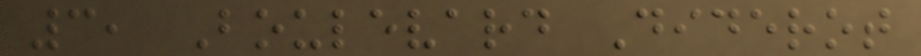3, Boulevard Diderot
